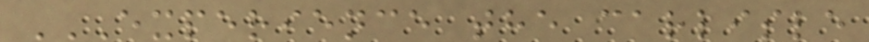EXPERIENCE THE CARLISLE
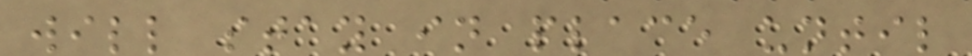will stay in place until
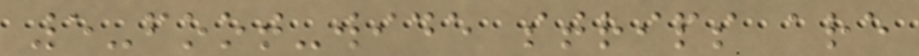5-foot-wide strips are
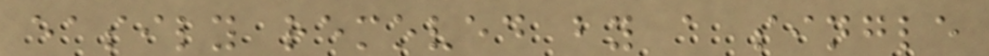easily removed by a single
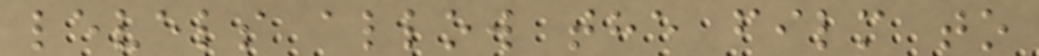levels allow the film to
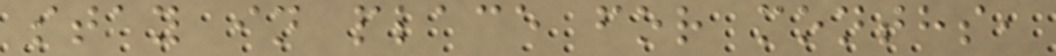stay in place for months,
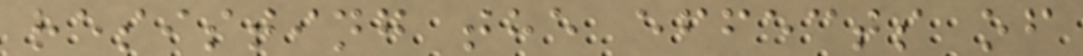resisting the effects of
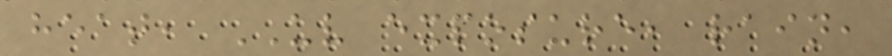heat, UV exposure, rain,
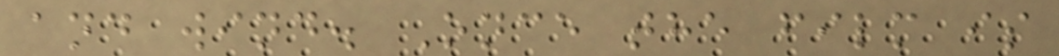and wind. Once the film is
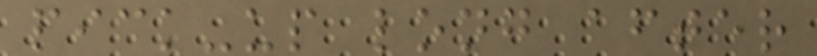pick-up long after
